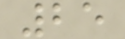25
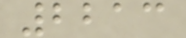2213
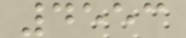4553
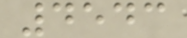4543
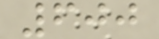600
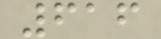616
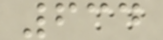634
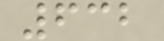632
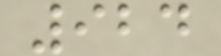924
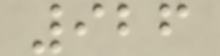926
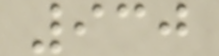930
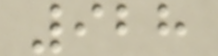928
